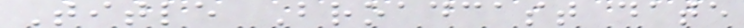Title Broadcast date
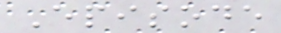Episode
